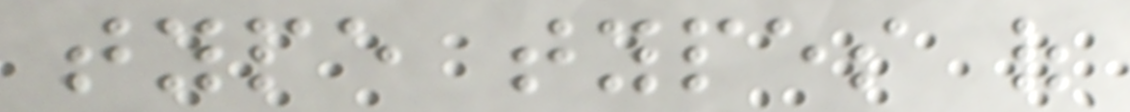type types of
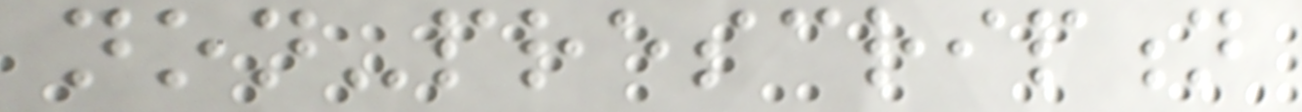non-prescription
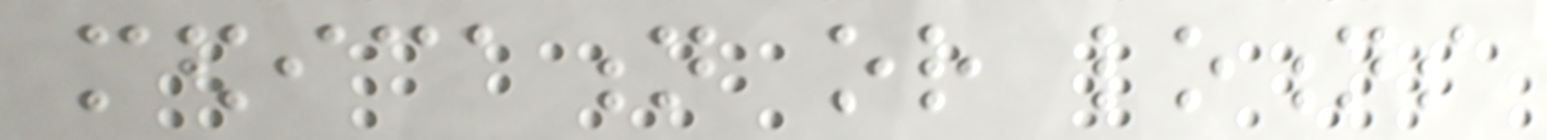medication or lotions
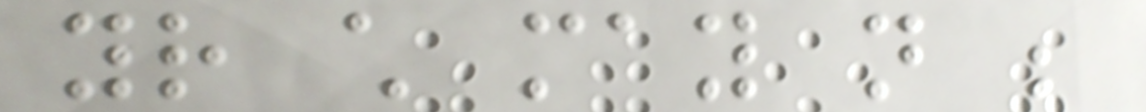your child may not be
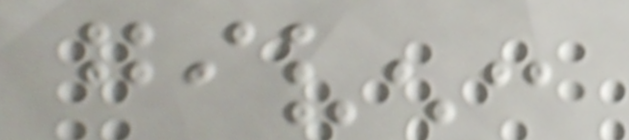given:
